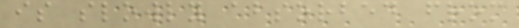is slowly absorbed from
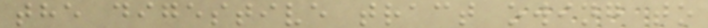the digestive tract owing to
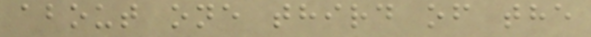about one third of the
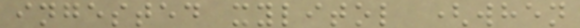ingested xylitol (when
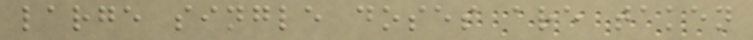large single doses are taken
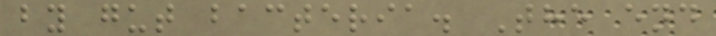by gut bacteria. The end
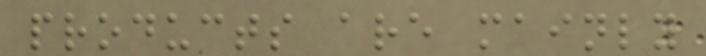products are mainly
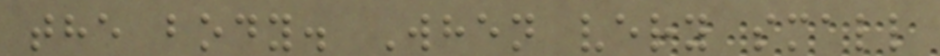the body. When very small
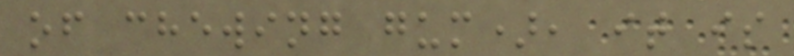of chewing gum), it is
